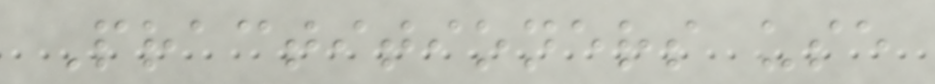Practitioners use
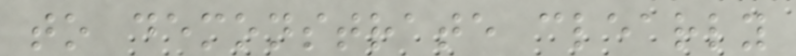to demonstrate clearly
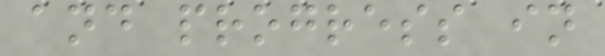and progress in
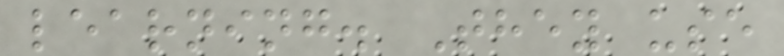learning. They use
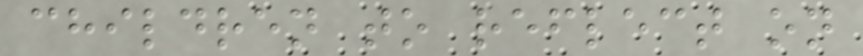children to reflect on
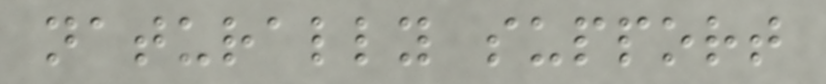naturally support
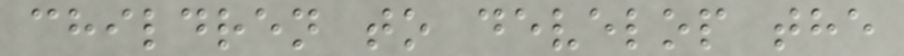children to develop the
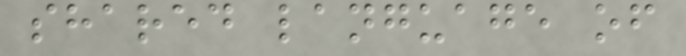shared language of
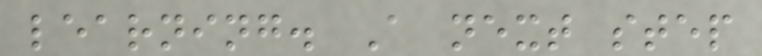learning. A next step
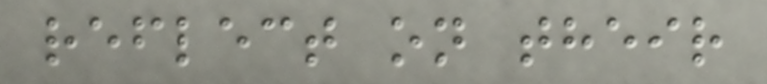reflect on their
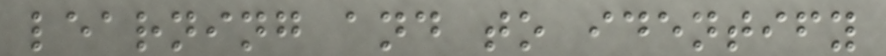learning and to identify
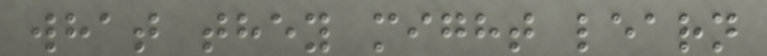what they might learn
